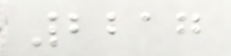2217
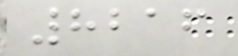8216
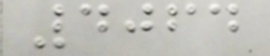4064
